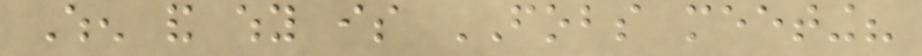When and why is FOBS meeting?
